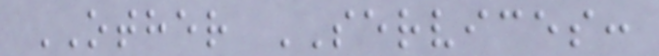OTHER SERVICES:
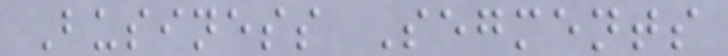Business Segments
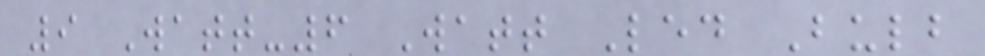9 Watt-6 Watt Led Bulb
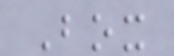Box
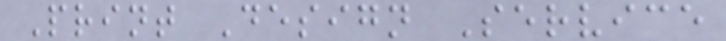Print Design Service
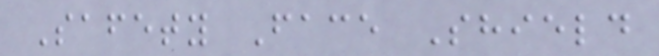Safety Face Shield
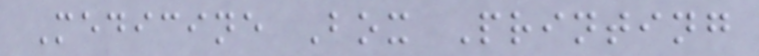Medicine Box Printing
